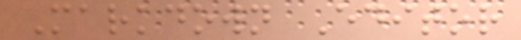Markdown Editor
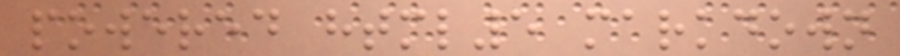powered html5 markdown
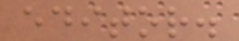editor.
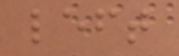left
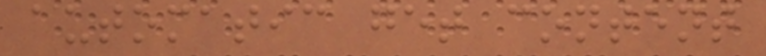automatic get content
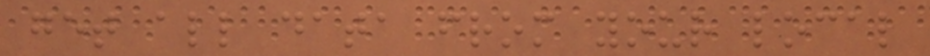get all data from your local
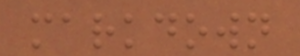markdown
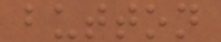button
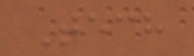Tech
